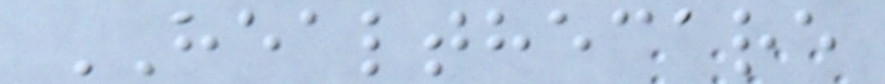HEALTHECARE
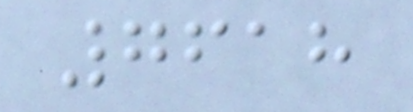7618
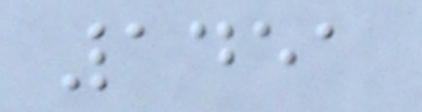1451
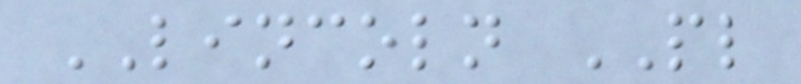LINCOLN PL
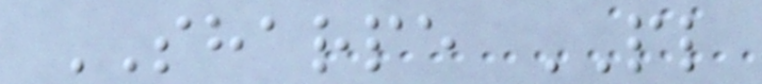SHARPE PL
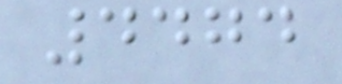4474
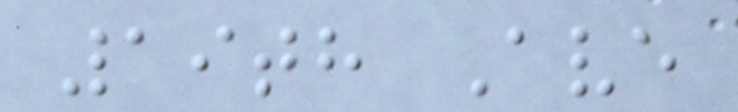19th Ave
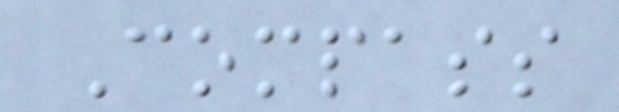Compass
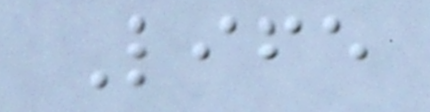Life
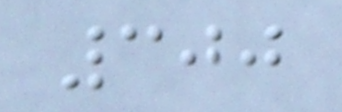300
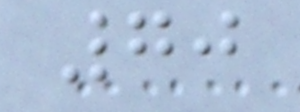70
